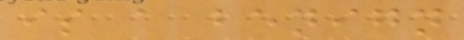is a benign
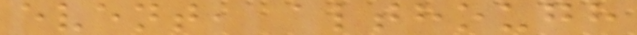event, although
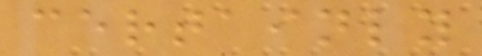certainly
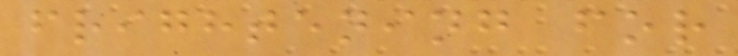frightening for
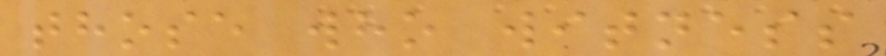those who witness
